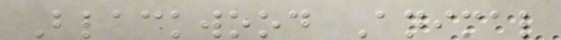Blackwood Animal
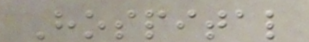Hospital
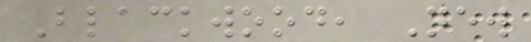Blackwood, New
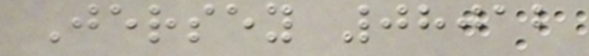Jersey 08012
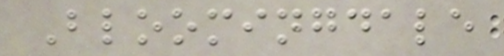Bloomingdale
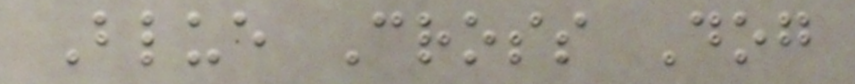Blue Cross Dog
